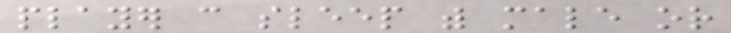player can sleep with male or
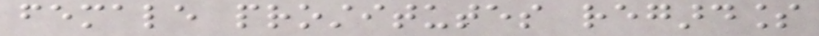female prostitutes regardless
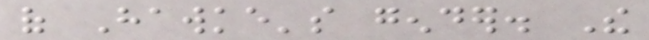of Hawke's gender. The
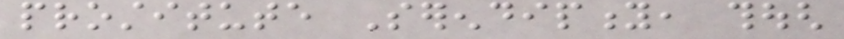prostitute Serendipity, though
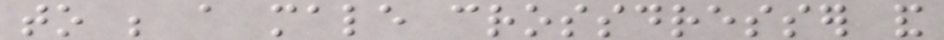to be a male crossdresser and
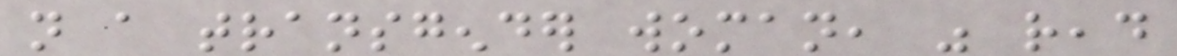not a transgender woman, was read
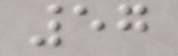57
